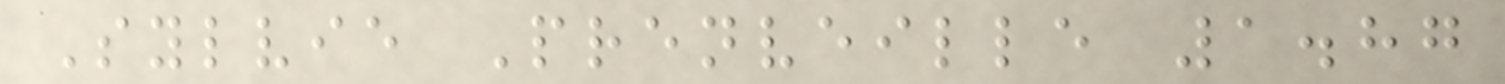Sylvie Prenveille 1.87
